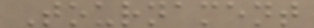Tournament
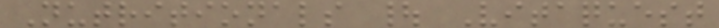Nutritionals | Vitaquest
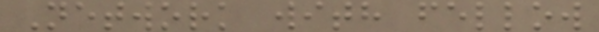Network with fellow
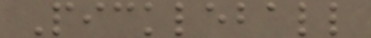Pickleball
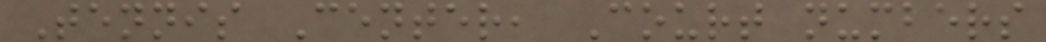Tennis Center, Court numbers
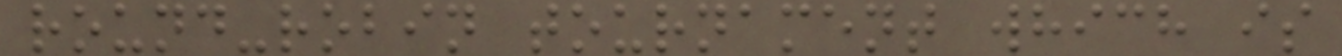round-robin tournament which is
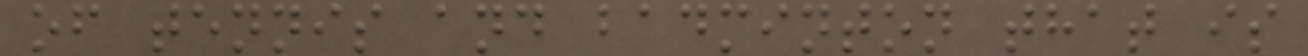of tennis and badminton that is
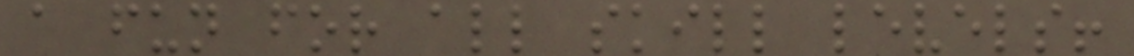a fun for all skill levels!
